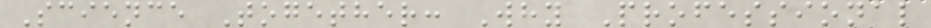Science Together: Why Professional
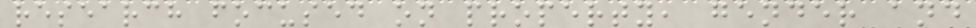research focused on property, gender and
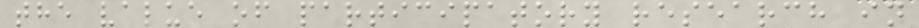the value of participatory research in
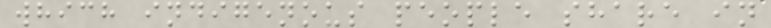which indigenous people share in
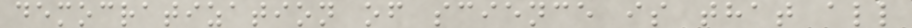democratization of science is that all
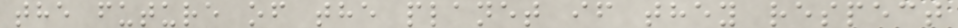the future of the planet if they respect
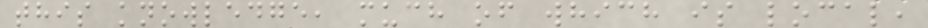this knowledge, much of which is local,
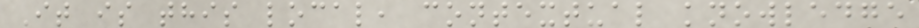It is this local, contextual knowledge
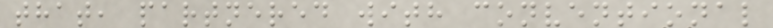that, partnered with conventional
